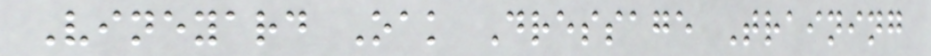Vineyard Oak Dressage Training
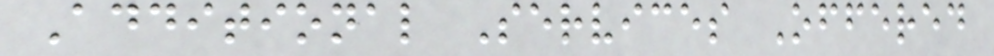Additional Services Offered
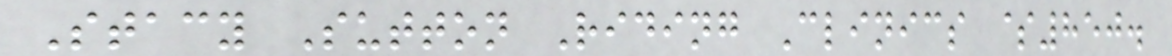Stacy Sutton Riding Clinics $850.
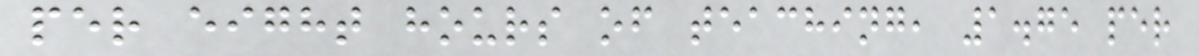per eight hours of teaching, 1.75 per
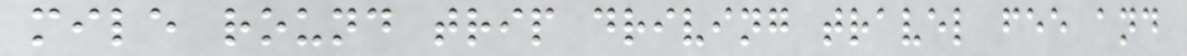mile round trip driving travel fee and
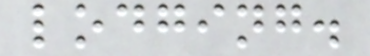lodging.
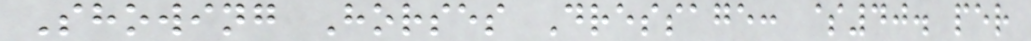Showing Horses Dressage: $40. per
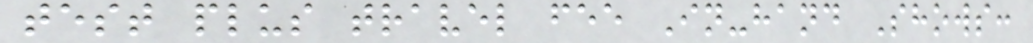test plus travel fee In-hand Shows:
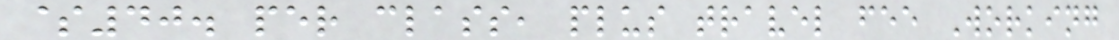$40. per class, plus travel fee Working
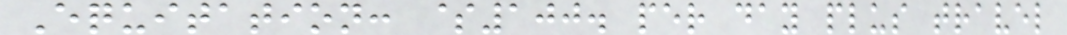Equitation: $100. per day plus travel
